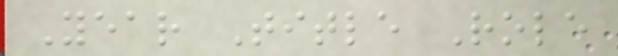Year Title Role
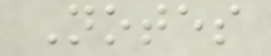Notes
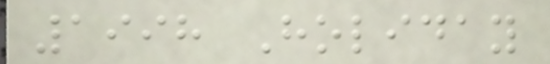1998 Holiday
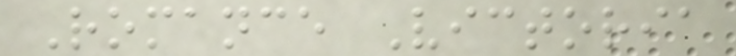Romance Victoria
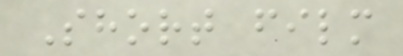Short film
